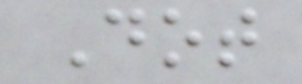Dot
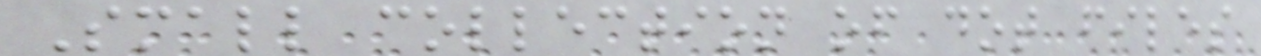Small collection of dot files
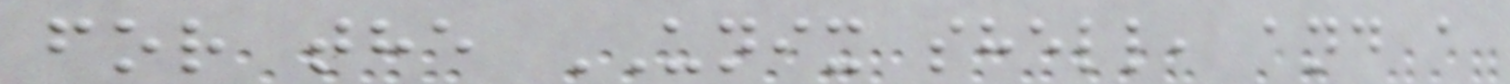for the UNIX shell, and a
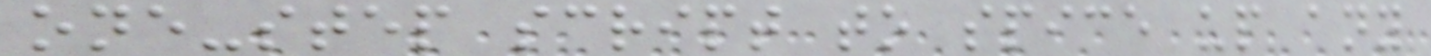one-step script to spice up any
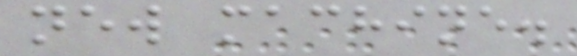new machine.
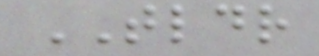TLDR
